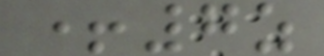+7z
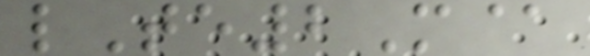lTe2M@
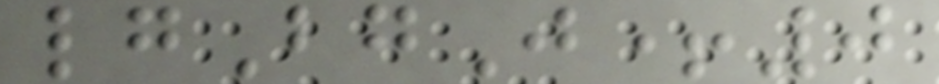lgBgJ+0
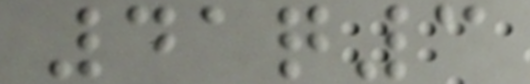41q3
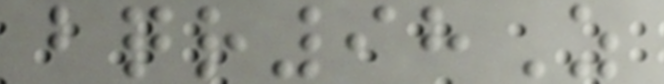bqr98Z
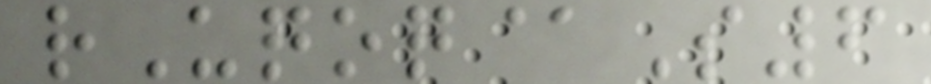rUqoq@S6
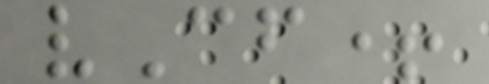vCf+
